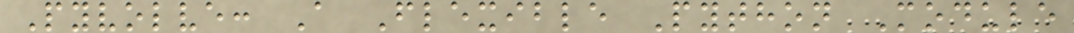Pyvolve: A Flexible Python Module
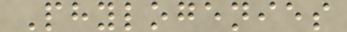Phylogenies
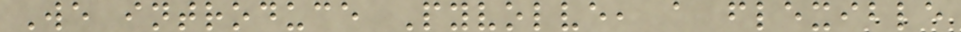We introduce Pyvolve, a flexible
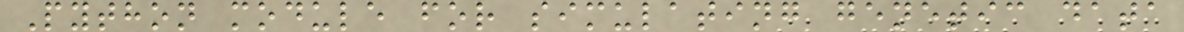Python module for simulating genetic data
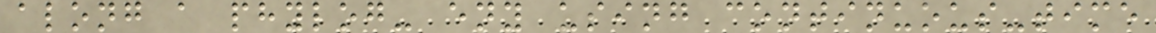along a phylog- eny using continuous-time
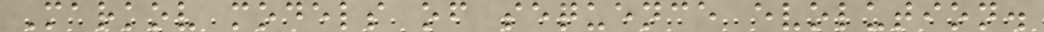Markov models of sequence evolution.
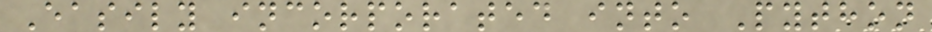Easily incorporated into Python
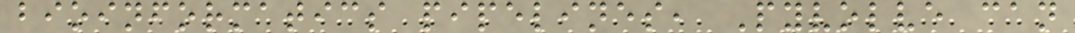bioinformatics pipelines, Pyvolve can
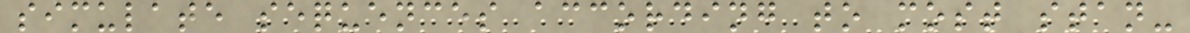simulate sequences according to most stan-
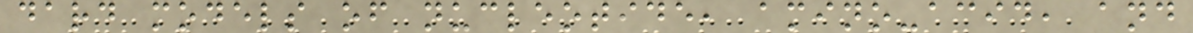dard models of nucleotide, amino-acid, and
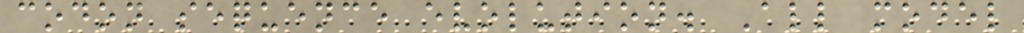codon sequence evolution. All model
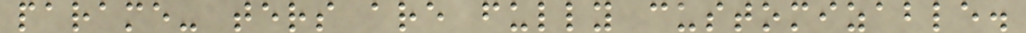parame- ters are fully customizable.
